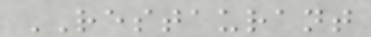RESTAURANT
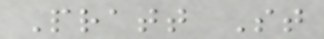Pratt St
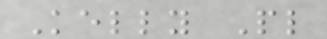Kelly Pl
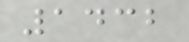1432
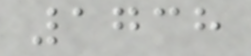1738
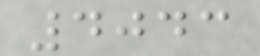4043
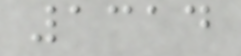1314
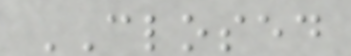CLOSED
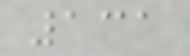131
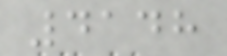4148
